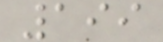199
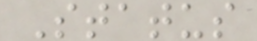Status
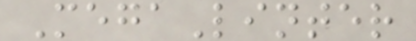MegaLinter
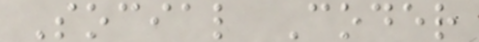Social Coder
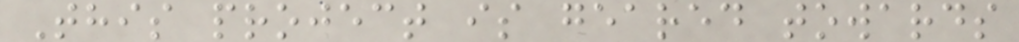This project is geared towards
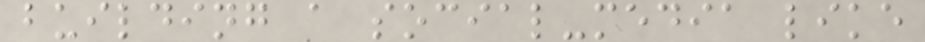building a social-media like
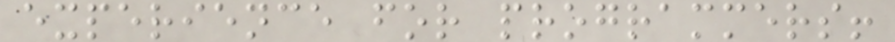experience for programmers!
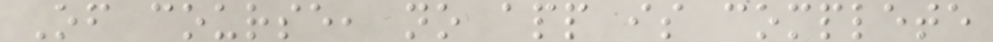Of course, no app is complete
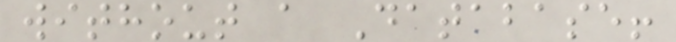without a Database!
